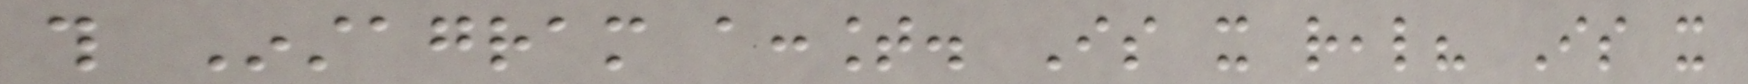this Instagram account. Is it real? Is it
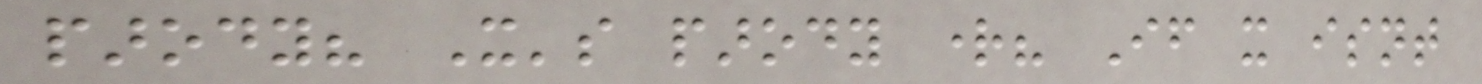parody? It's parody right? If it isnt
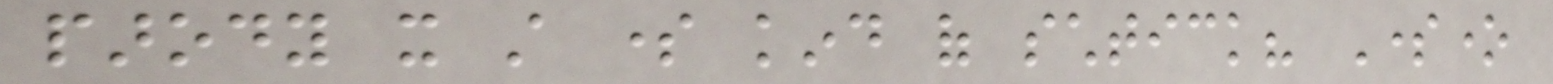parody it still some kind of schtick? Someone
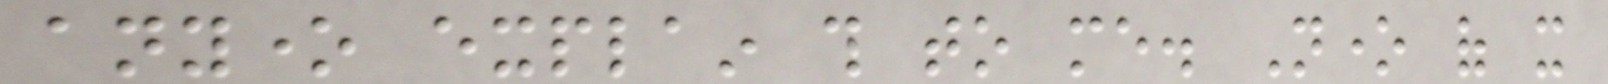anyone explain this to me. None of it
